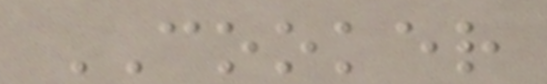COOKER
